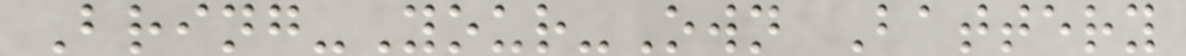Bring-Your-Own Battery
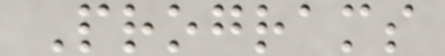Programs
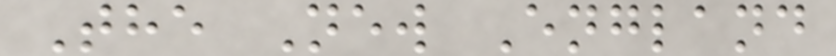The New England
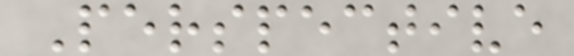Perspective
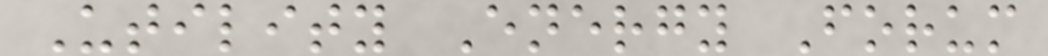Utility Energy Forum
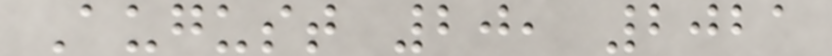August 20, 2021
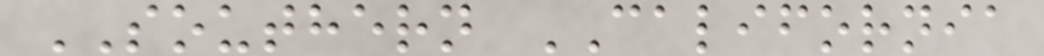SOUTHERN CALIFORNIA
